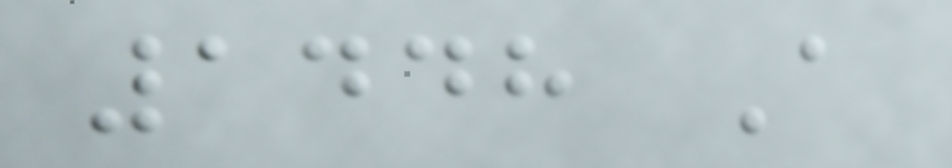1448 A
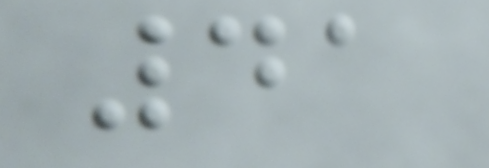41
